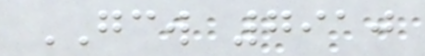GCW 7910
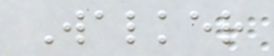Walker
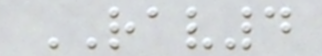RAV4
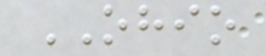OHIO
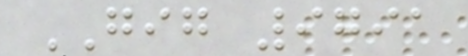GIG 9791
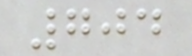704
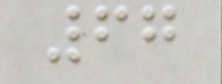67
